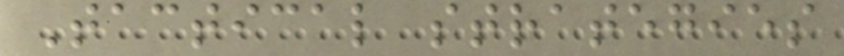Tactical strategies
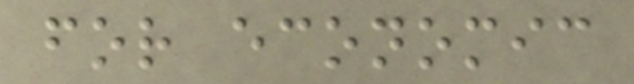for economic
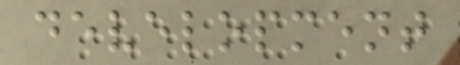development
